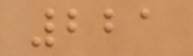221
